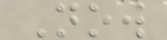Now
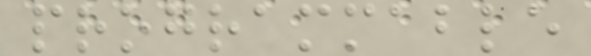programmable
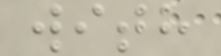with
